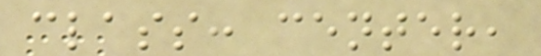class: center,
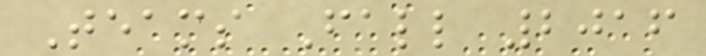Teams Fall 2016
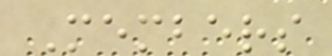Members
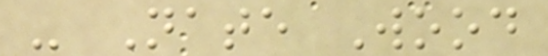- Nate Wood
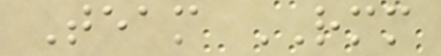Team RMM
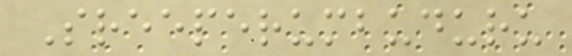Sreeperumbuduru
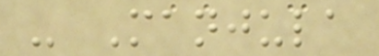- Manjula
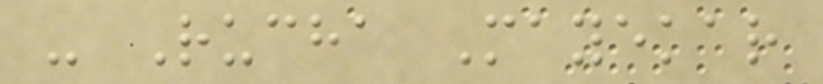- Rucha Mayekar
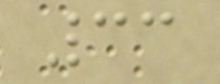33
